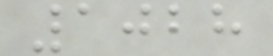1028
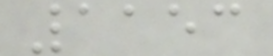1153
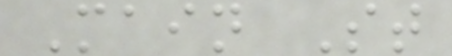Main St
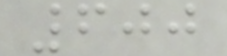600
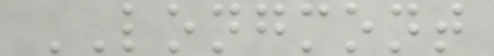LONGMONT
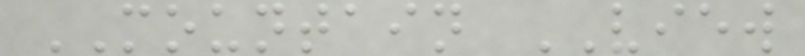MOUNTAIN VIEW
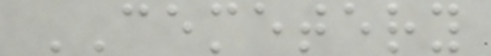CEMETERY
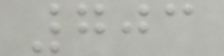703
